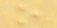o
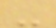-
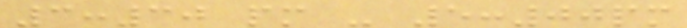3:30 pm - 5:00pm
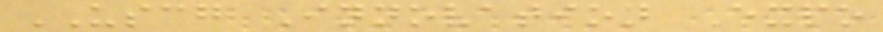USCG Innovation Expo
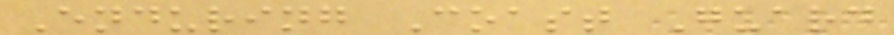Enduring Coast Guard
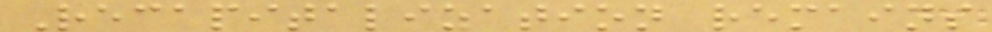Recapitalization remains
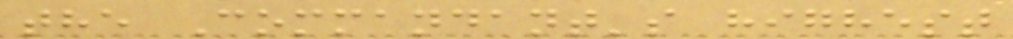the Commandant's highest
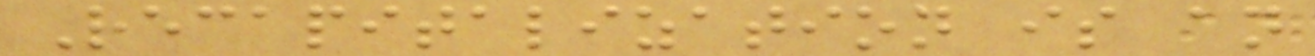Recapitalization is an
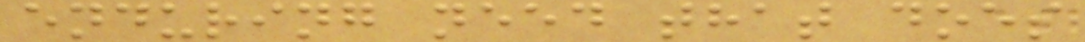enduring need that does
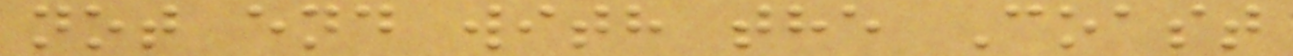not end with the Coast
